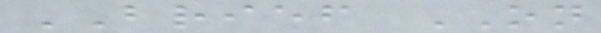BRIEF ON
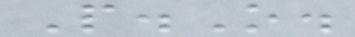P.O.
